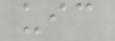uic
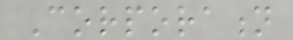Corporation
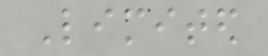Limited
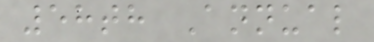58th Annual
